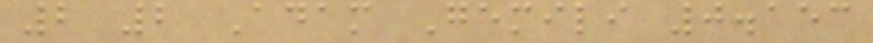2 2 Adam Gemili 0.153
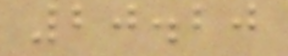20.20
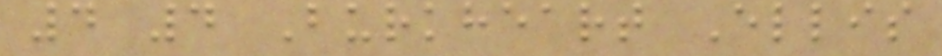4 4 Burkheart Ellis
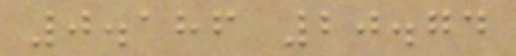0.186 20.74
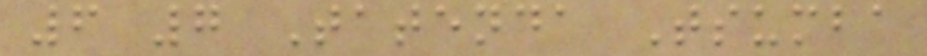6 7 Tatenda Tsumba
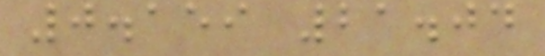0.159 21.04
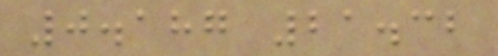0.187 21.32
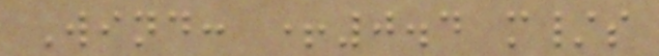Wind: +0.4 m/s
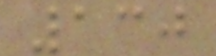130
